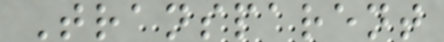Transparent
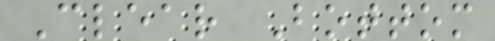Clear Bottom
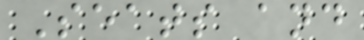Seats and
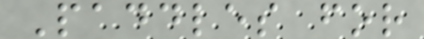Paddles for
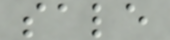sale
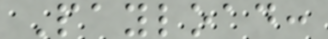Payload:
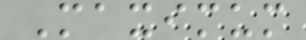Maximum
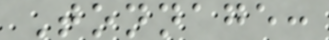Tonnage:
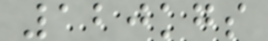120kgs
